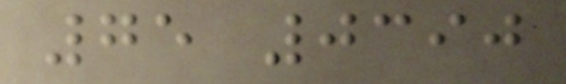75 0390
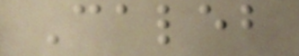Caleb
